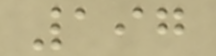197
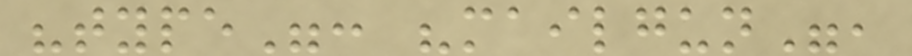"type": "mailgun",
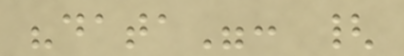"data": {
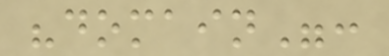"domain":
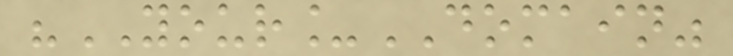"YOUR_DOMAIN"
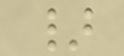}
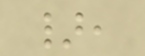},
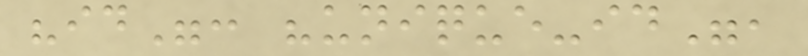"id": "unique-id",
